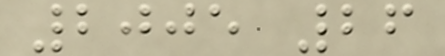2005 26
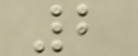2
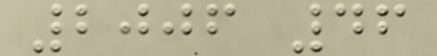2006 46
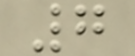7
